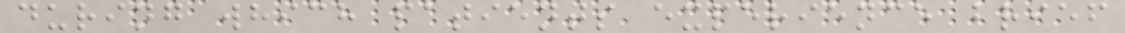during which patients experience brief
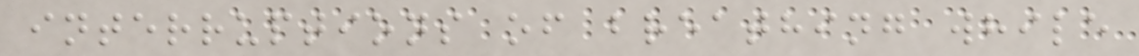interruptions of breathing while
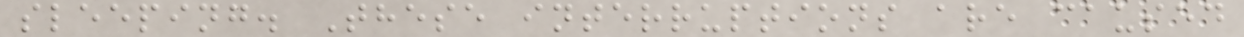sleeping. These interruptions are caused
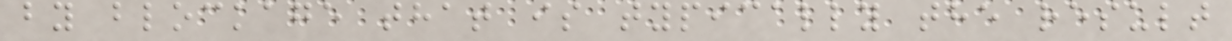by blockage that is typically the result
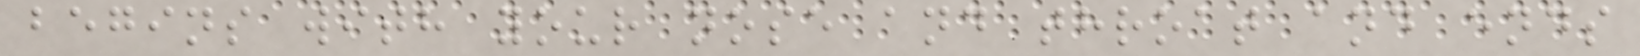begins with your nose and throat and ends
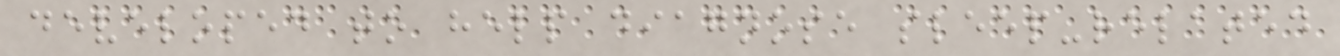developed to help diagnose sleep-related
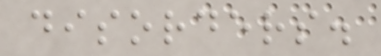disorders.
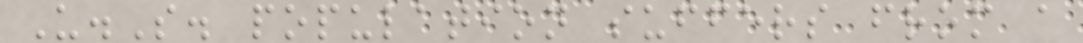U.S. population suffers from a
